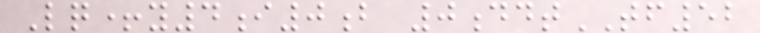Lq+y4i0b 0ddtTF52
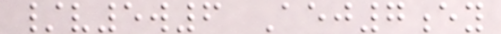/v5w6 Aej7ey
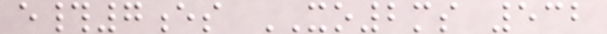e#7es XO2ms 532
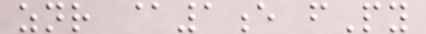znr @1e fPy
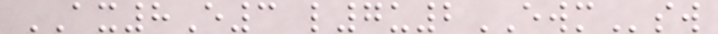AX8E3 l7u2EWMsw
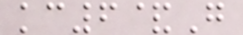kc6&G
